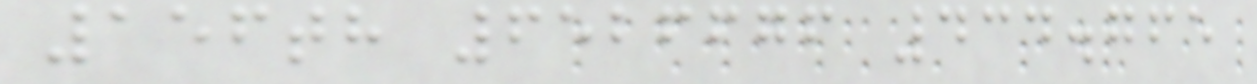156th 6526676 434.765
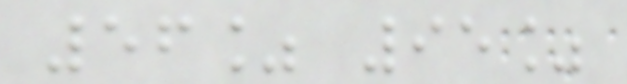56% 95%
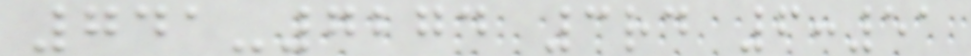741-7274 3rd 6:51
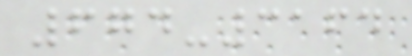674-3164
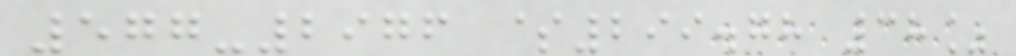577-2976 $299.78 38%
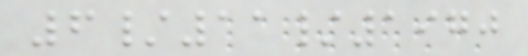6/11/1970
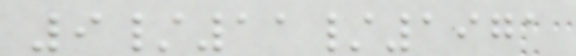9/11/1971
